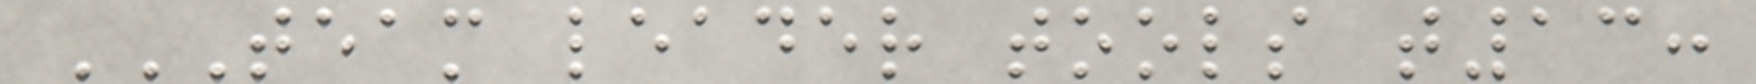TEAM LEADER TOOLS T13:
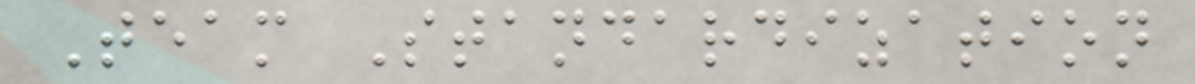Team Standardization
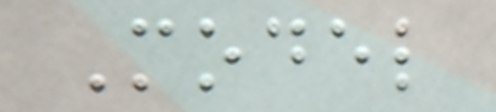Model
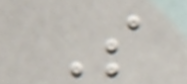S
